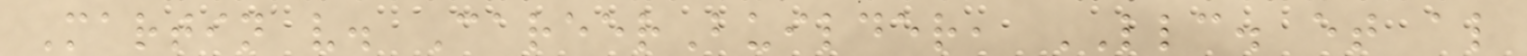Martin v. CareerBuilder, LLC. et al
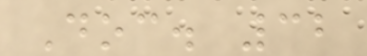Doc. 32
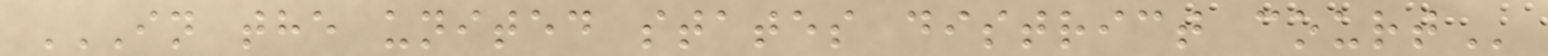IN THE UNITED STATES DISTRICT COURT
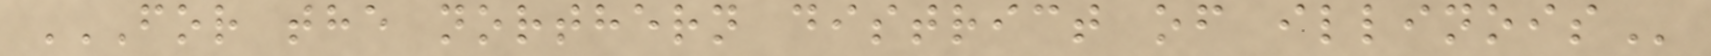FOR THE NORTHERN DISTRICT OF ILLINOIS
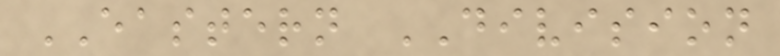EASTERN DIVISION
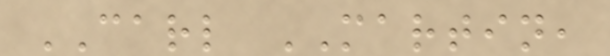CARL MARTIN,
